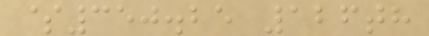$350.25 126th
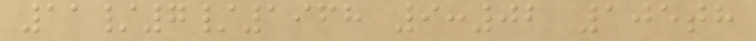11/7/1968 9:02 105th
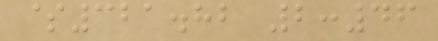$321.82 2:46
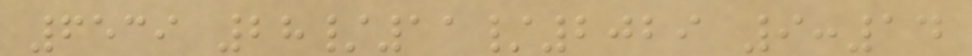6539 28/11/2029 9:14
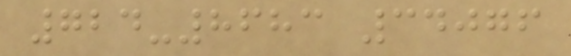724-8683 34076
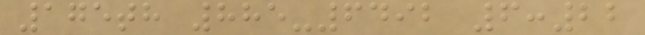175th 885-6492 6:22
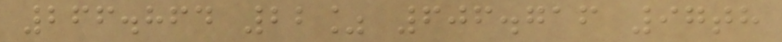266.864 22% 606.716 97th
